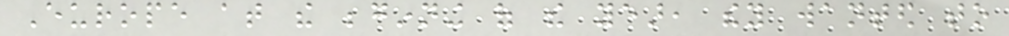Europe at the beginning of the year, they wanted to
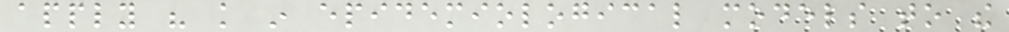apply his knowledge in epidemiological models to the
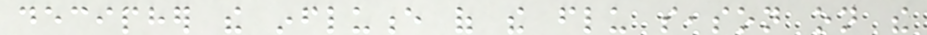decipher the influence of the flu season on the
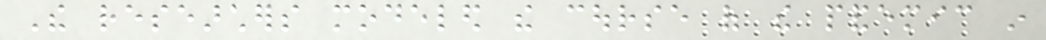The researchers modeled the course of the pandemic in
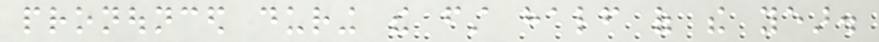pronounced during the first half of the year.
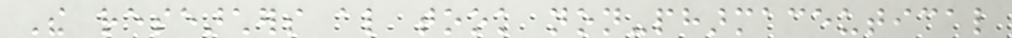The researchers also took non-pharmaceutical
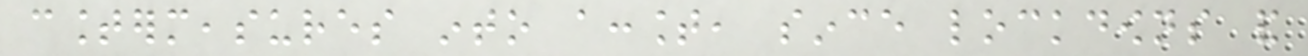countermeasures into account, since lockdowns and
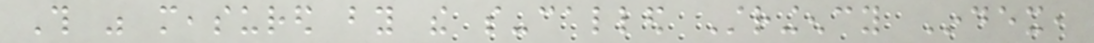This was measured by the so-called Stringency Index,
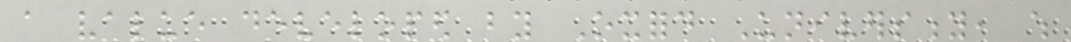a value developed by Oxford University, which
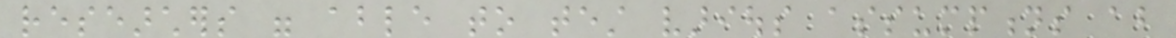researchers were able to test various assumptions about
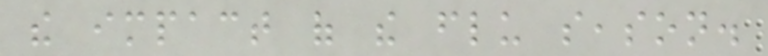the impact of the flu season.
